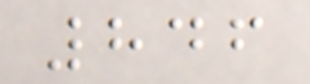846
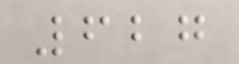627
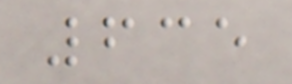635
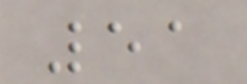51
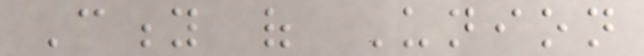City of Union
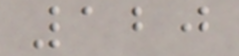120
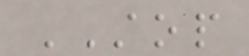STOP
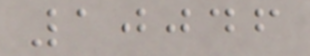10046
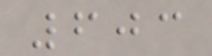603
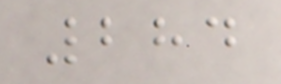284
